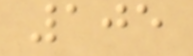105
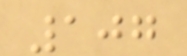107
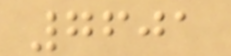7601
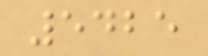5425
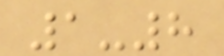1-8
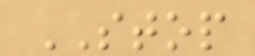STOP
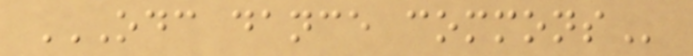ODC DANCE COMMONS
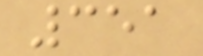351
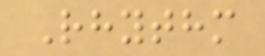Rhythm
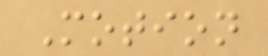Motion
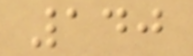140
